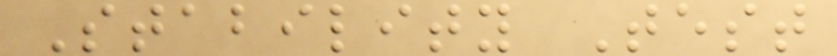Stability Test
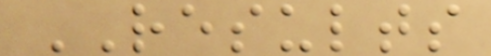RESULTS
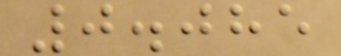0.085
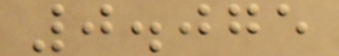0.075
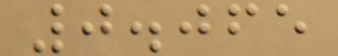0.065
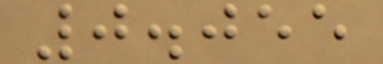0.055
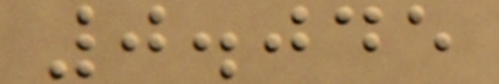0.045
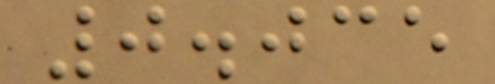0.035
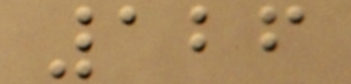126
